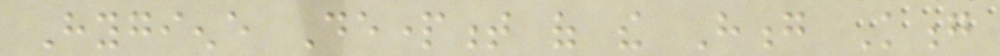Hygiene Department of the Hong Kong
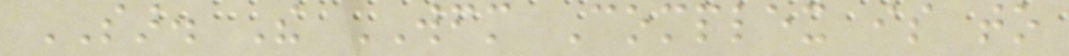SAR. The WFM Complex is to
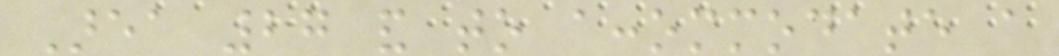Area 27 and to accommodate a
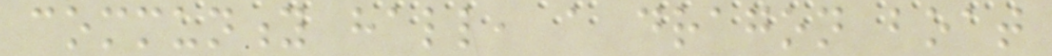community hall, a dragon boat
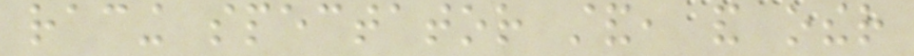racing spectator stand, and other
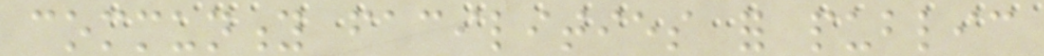community facilities for public
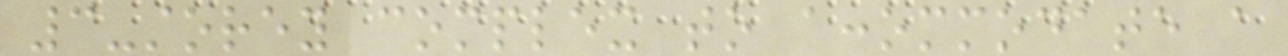3-storey complex to accommodate a
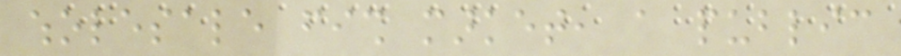wholesale fish market, a public
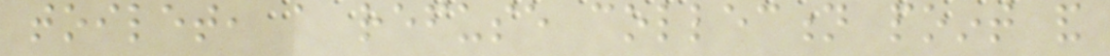toilet, a refuse collection point and
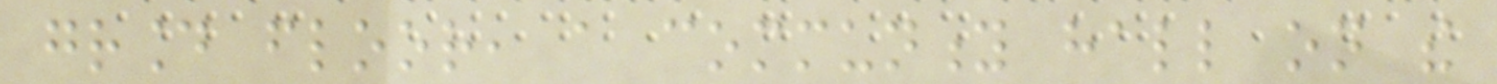ground floor, a community hall on the
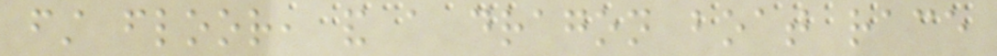first floor, and a dragon boat race
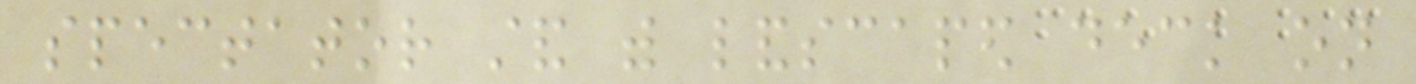spectator stand with landscaped deck on
